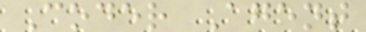Coder Agent
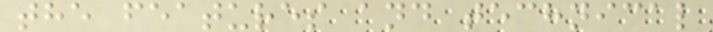the features and technical
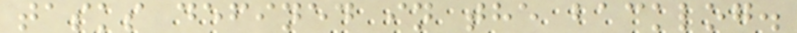tasks defined in the backlog.
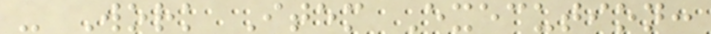- Work Item Execution:
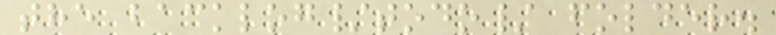the backlog/todo/ folder.
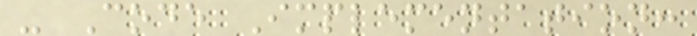- Code Implementation:
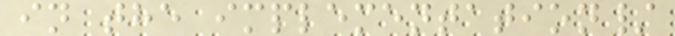in the implementation/
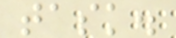task.
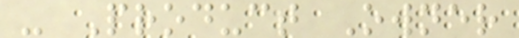- Product Owner
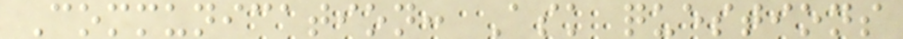Communication: Ask questions
